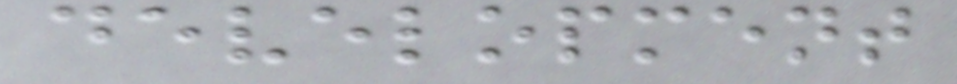development
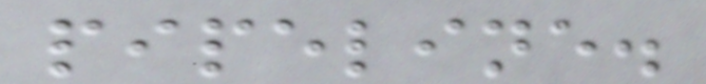pipeline.
